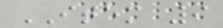ITEM 9
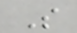S
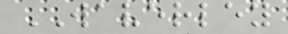WAVERLEY
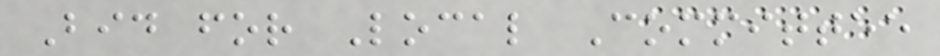Bid for Local Committee
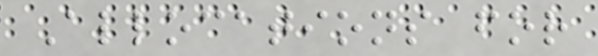Allocations for
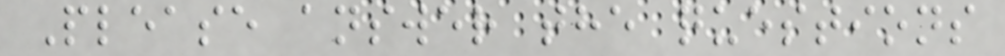Please answer the questions
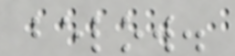below.
